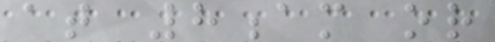at 8am or
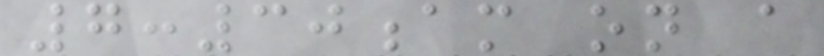7:30am on a
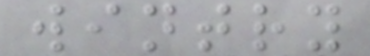wintry
